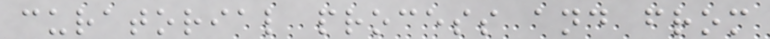curatorial process and from
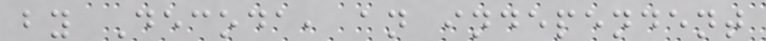by Decoda, an independent
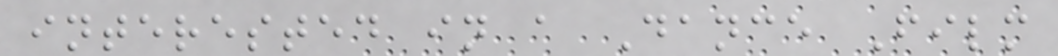interested in a Dance Film
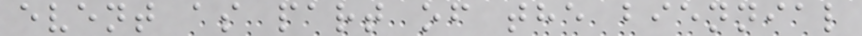event as part of the biennial
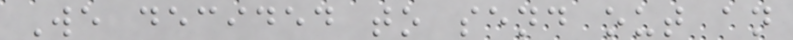We decided to send out an
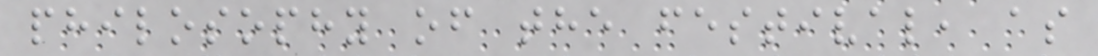philosophy of the festival, as
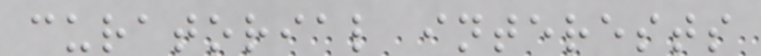curatorial interests
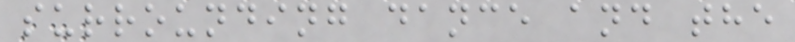surrounding dance and the
